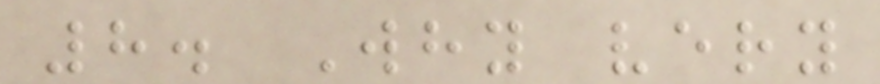8. Why very
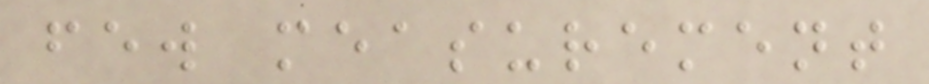few measurement
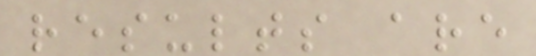results are
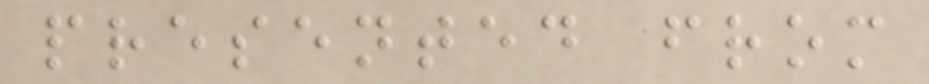presented from
